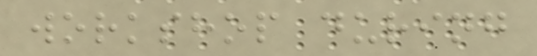workshop during
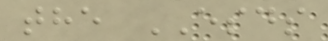the ESDS
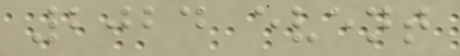2024 event
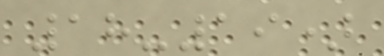18-19)
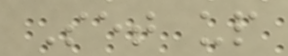Set up
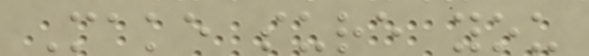Make sure you
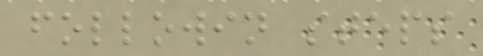followin steps
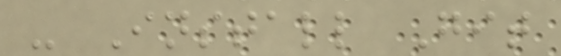- Install Git
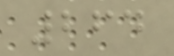264
